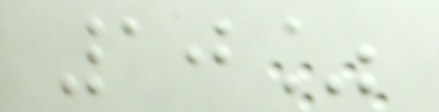10%
